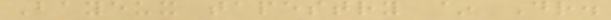Bayeux tapestry ~ Dr.
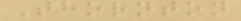Thornton
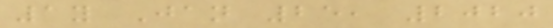1y Jan 25, 2020
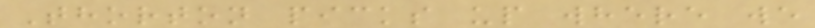Thorton picks up where we
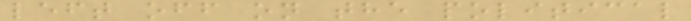left off on the political
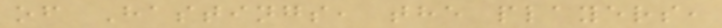of Hastings, the players,
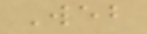Web
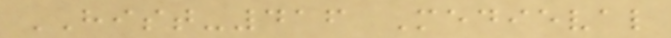HIST-416 Medieval
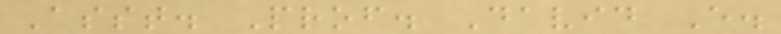Asst. Prof. David E.
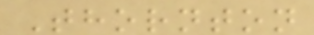Thornton
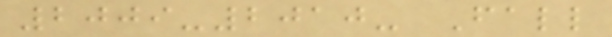2009-2010- Fall
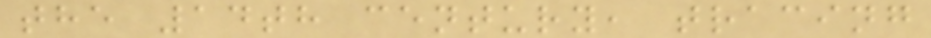the 14th century, tracing
